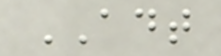ADT
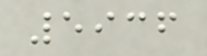5936
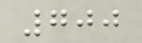700
